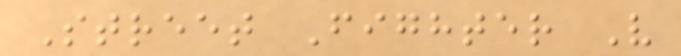Street Fighter V
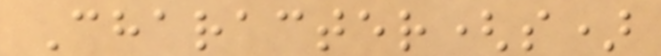Character(s)
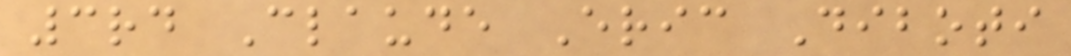3rd Claude Eric Diboti
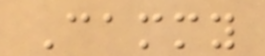Cammy
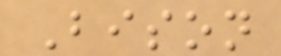Bison
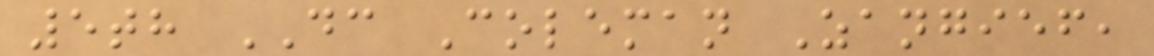5th DC Coleman Zangief,
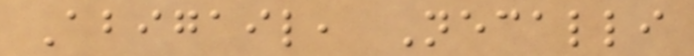Abigail, Necalli
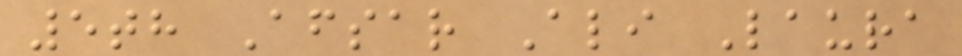5th Afsar Ali Laura
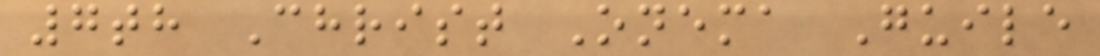7th Christ Onema Guile
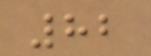82
